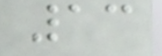13
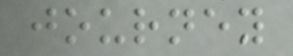journey
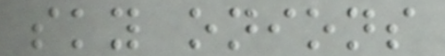sky onions
